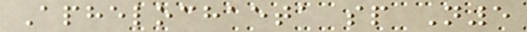Aphelochaeta sp N5
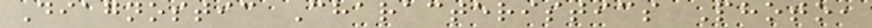Diagnostic Characteristics Photo,
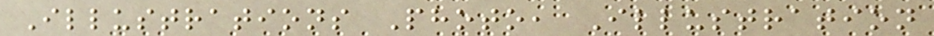Illustrations Photo, Illustration
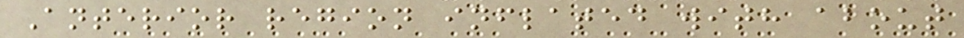Anterior region inflated with about
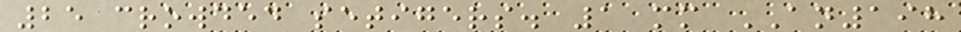25 crowded setigers. 1 mm AN198
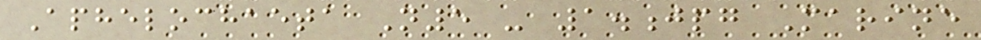Aphelochaeta N5 - 1.jpg Marine
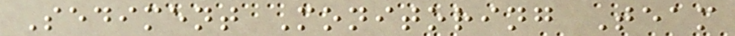Sediment Monitoring Team
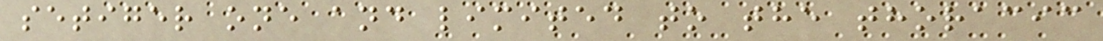setiger one and limited to the thoracic
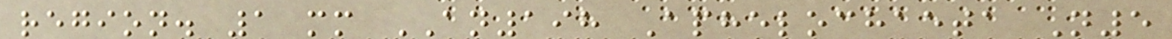region. 1 mm AN198 Aphelochaeta N5
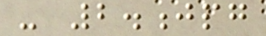- 2.jpg
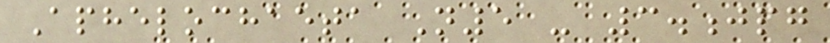Aphelochaeta N5 - 3.jpg
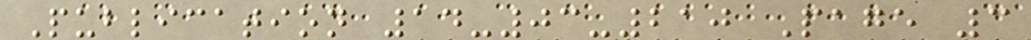Publication 14-03-210 Page 3
